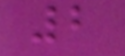2
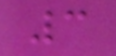3
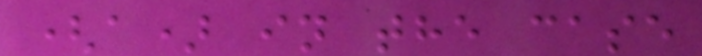(a) in the case
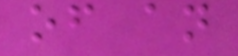of an
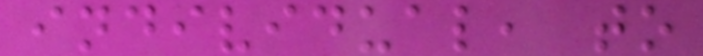individual, to
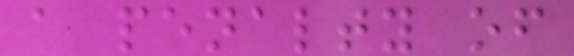a penalty of
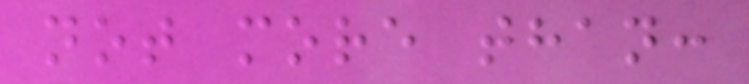not more than:
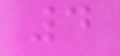4
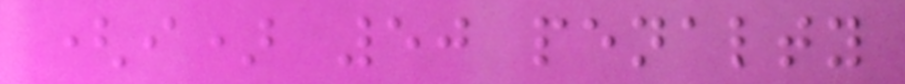(i) 50 penalty
